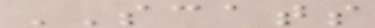SCATS
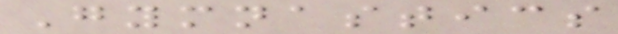Gymnastics
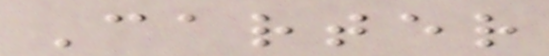Carter
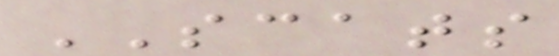SCATS
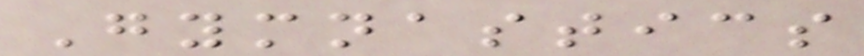Gymnastics
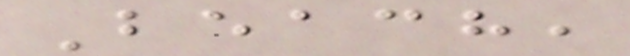Beach,
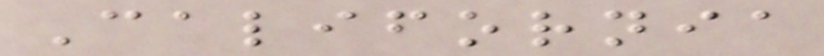California
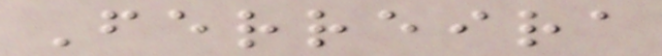Ferreira
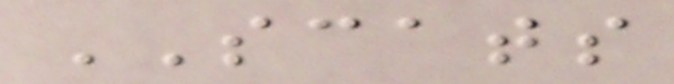SCATS
